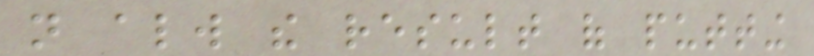not always the result of putting
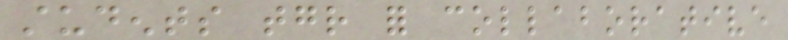students together for collaborative
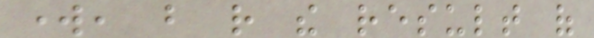work, but rather the result of
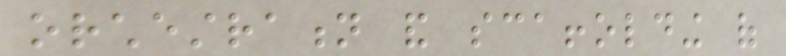orchestration and scaffolding of
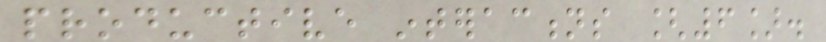productive interactions [6].
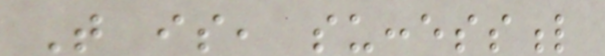That is, successful
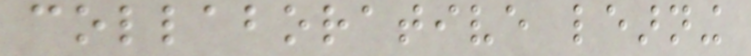collaborative learning
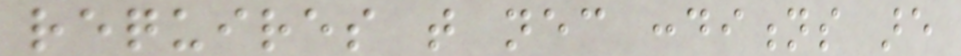requires that necessary conditions are
